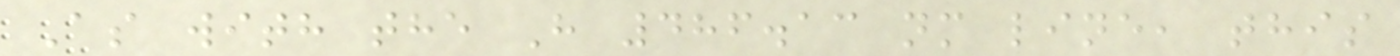As with the H 486.13 nm line, this
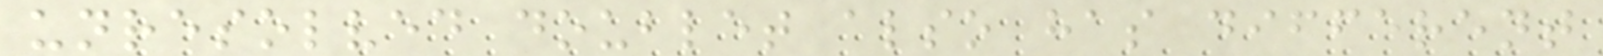unresolved doublet also has different
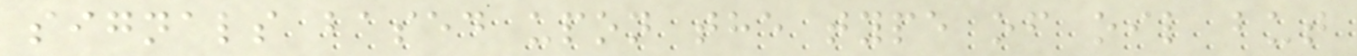signals based upon the type of oil but
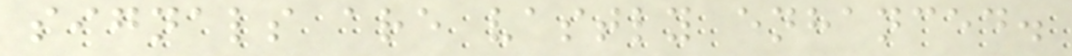signals are vastly enhanced.
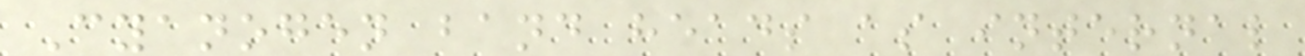Cyanogen band heads as internal
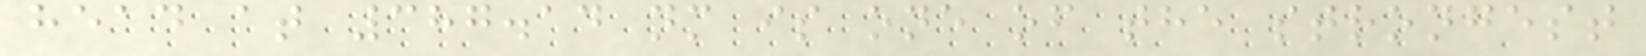head at 387.14 nm is one of the strongest
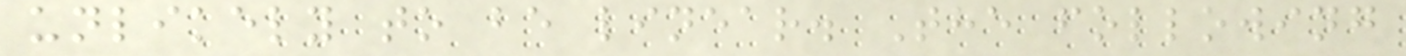unlikely to be linear. The following
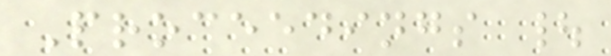Proceedings |
